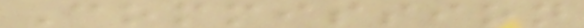Commission
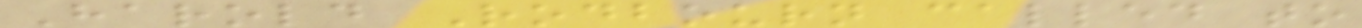Harold Rodbourn called to
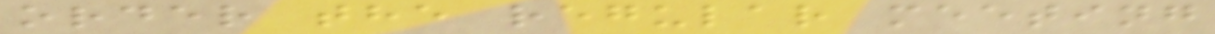order the regular meeting
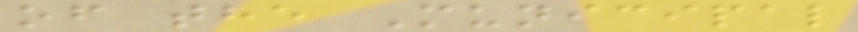of the Municipal
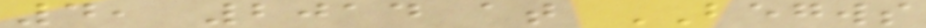4, 2014 at BEGWS
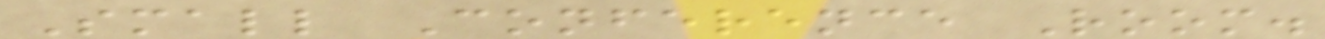Small Conference Room.
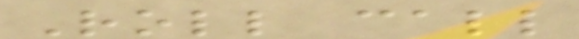Roll call
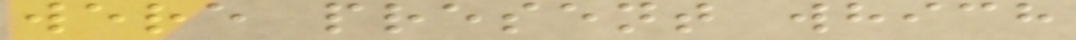were present which
